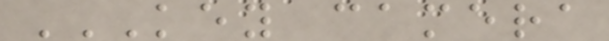KEY CAMERA
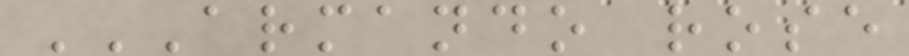ARMANDO ROSE
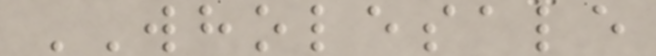WHOLESALE
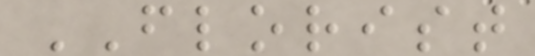FLORIST
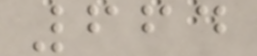664
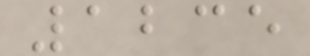1235
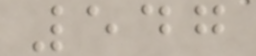547
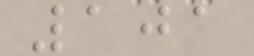101
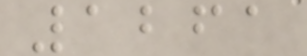1261
